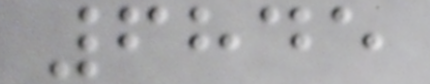6845
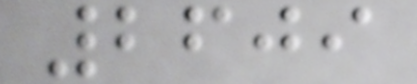2609
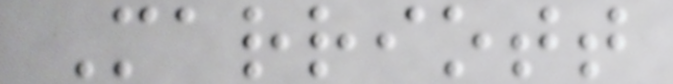Marriott
